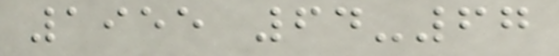1955 64-67
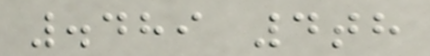.489 4th
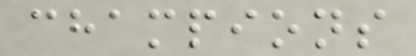champions
